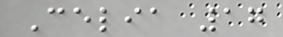Celia 17
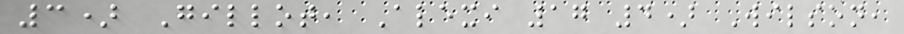3) Gillot, Alexi 17 4) Wilson,
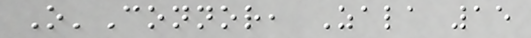O'Connor, Zala 15
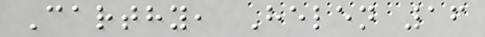Carthy, Helen 16
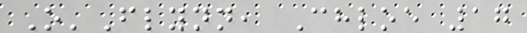O'Flynn, Chloe 17
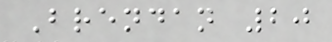Brendan 20
